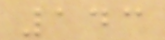143
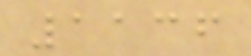1136
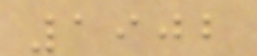1902
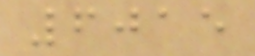6015
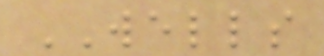WELLS
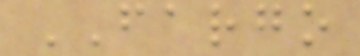FARGO
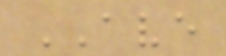AVE
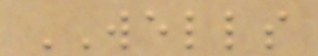WELLS
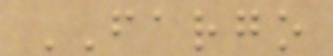FARGO
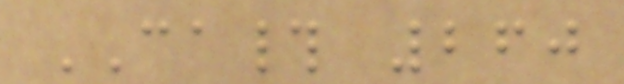CA# 260
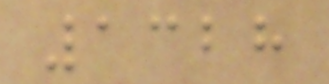1328
